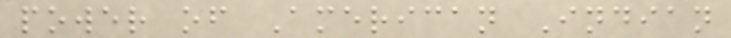power of American Indian
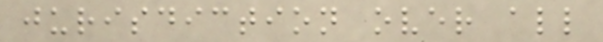jurisdiction over all
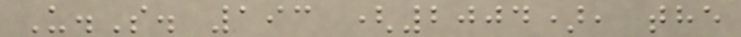U.S. 193 (2004), the
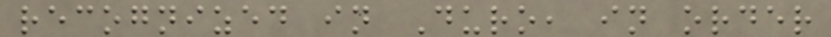recognized in Duro, in order
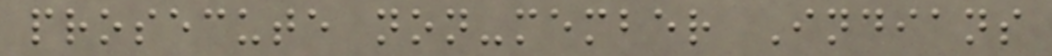prosecute non-member Indians
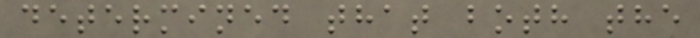determined that both the
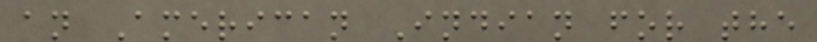an American Indian for the
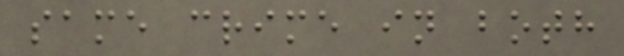same crime in both
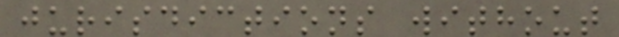jurisdictions without
